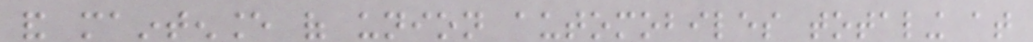and maintenance of union automobiles totaling at
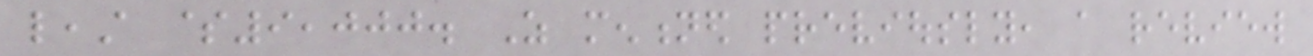least $9,000. As mentioned previously, a review
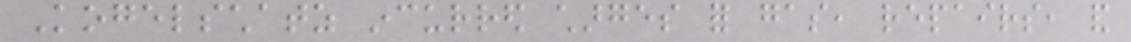Kogelschatz incurred charges for gas, repairs, and
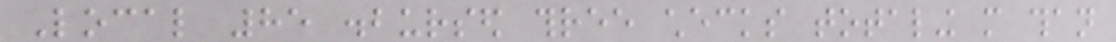Local 85 disbursed three checks totaling more than
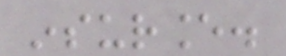insurance.
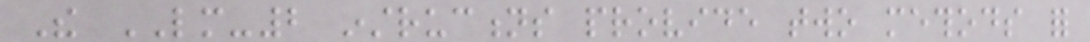The LM-2 instructions provide two methods for
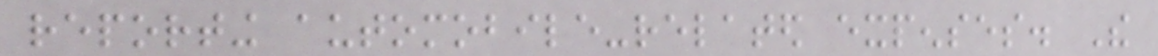reporting automobile-related expenses. The
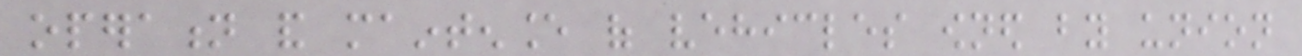operation and maintenance of vehicles owned by union
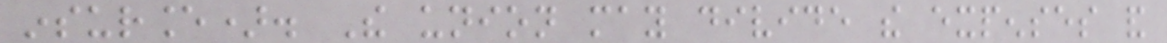insurance). The union may divide the expenses and
